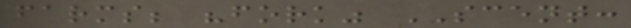farms; "fork" SCENT:
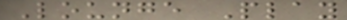Lounge Play
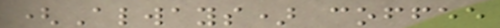(Always) coffee
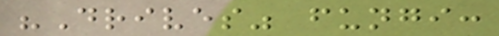"Drives" fungi:
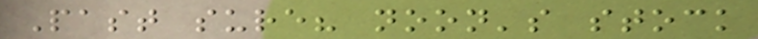Past sure? noon's stock
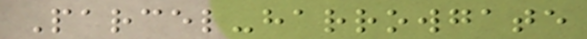Parcel-harrowgate
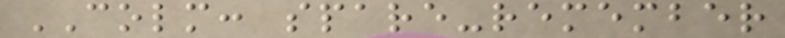COLM: spare-remember
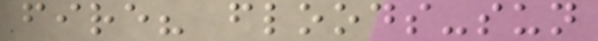fire? floods-sun
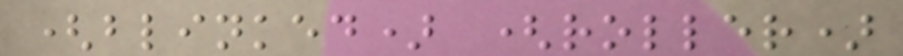(blinked) (roller)
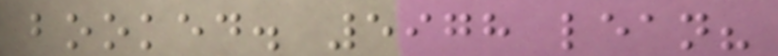booked. 5978 lean?
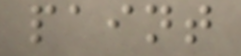paint
